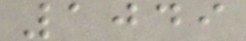1049
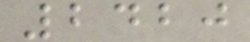2420
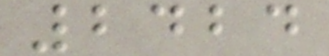2424
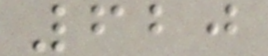620
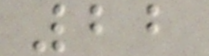22
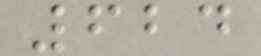624
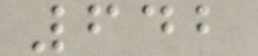642
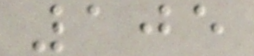105
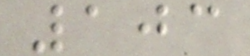103
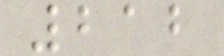212
